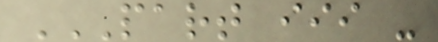PART III -
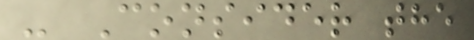- Consider the
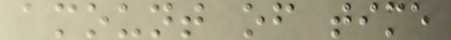amount of time
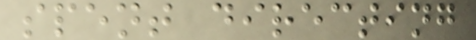spent directing
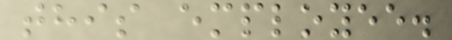this employee.
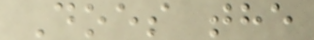Does the
